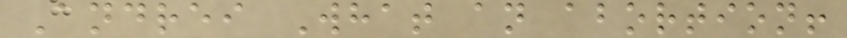Andrei What an abortion!
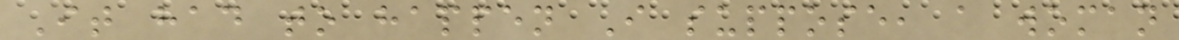It had to happen I suppose, a woman
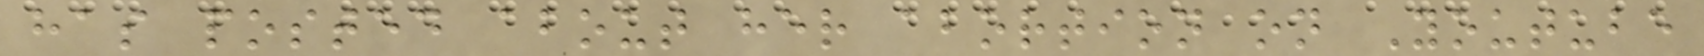has posted about her abortion on Youtube
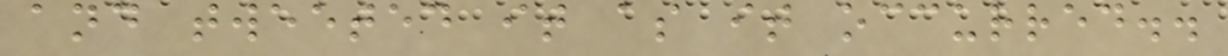and tweeted it as it occurred..
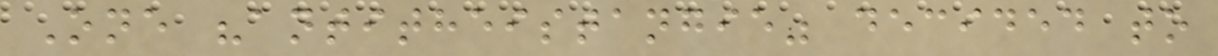One "antitheistangie" decided to
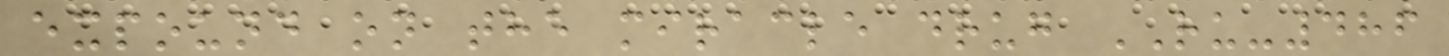expound on the miracle drug RU-486
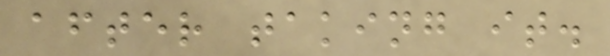after taking it.
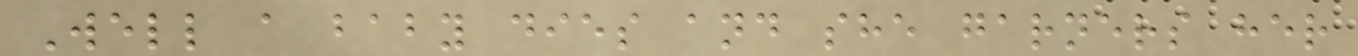Well a baby dies and she garners her
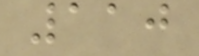110
